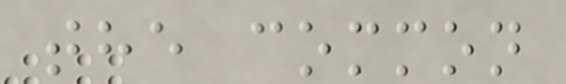the common
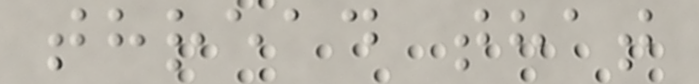thread that
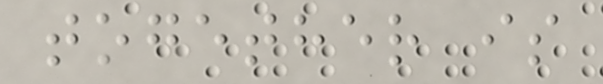together is
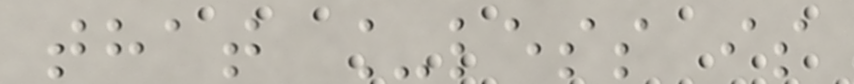that _less is
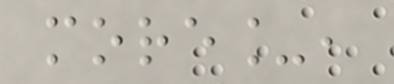more_,
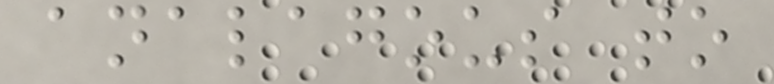analagous to
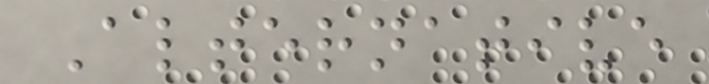Alternative
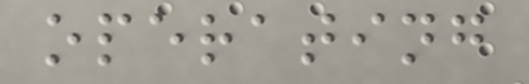operating
